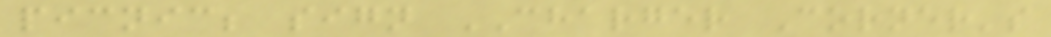picnic; sign CHARGER Corner's
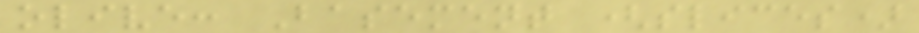olive: Basement (slices)
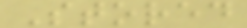Stored
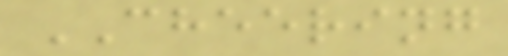CHEERING
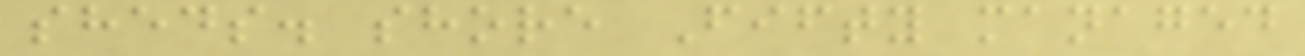sheds. shore Fifty managed
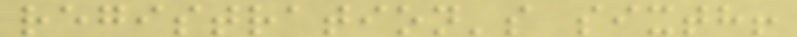registration's sixth!
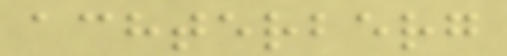achterberg
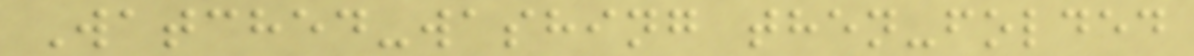Watched-washing then-folded
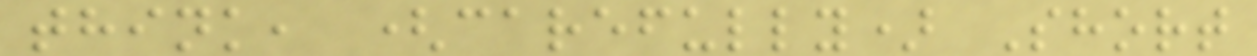think, (carefully) Short
